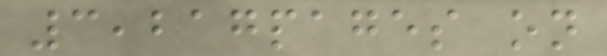3,217pages on
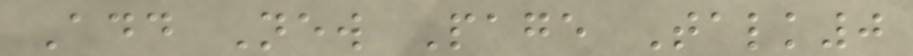Add New Page Talk0
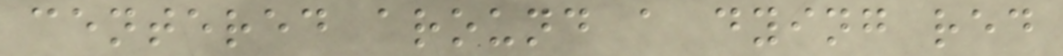centered around a dying red
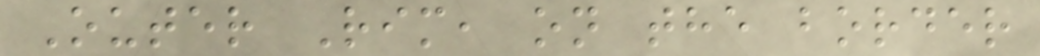Outer Rim, on the border
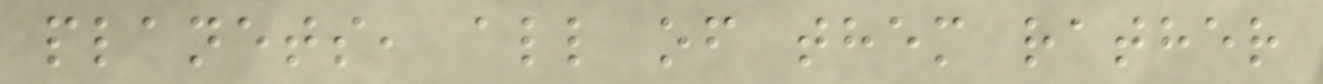planets, all of them rather
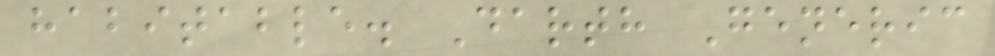habitable. Darth Generic
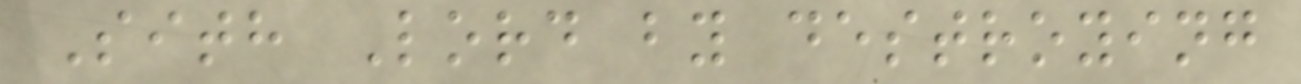Sith Lord by destroying
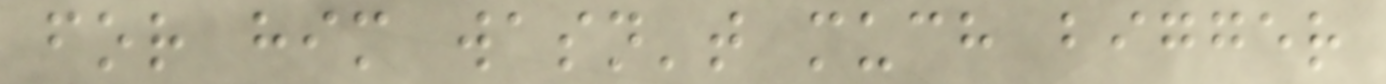for him wasn't much bigger
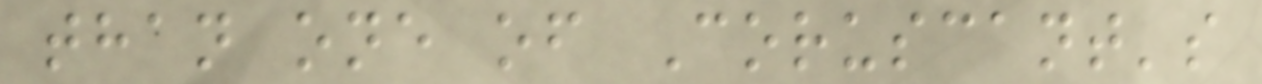than one of Coruscant's
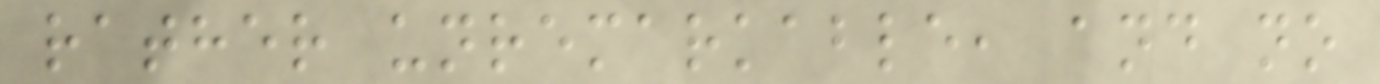rather unremarkable, and no
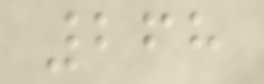268
